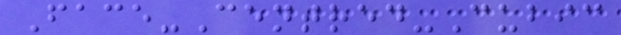Face-Centred-Cubic
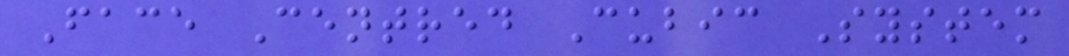Face Centred Cubic System
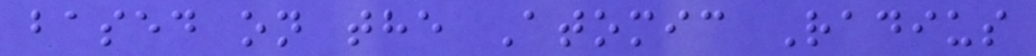based on the Atomic Radius
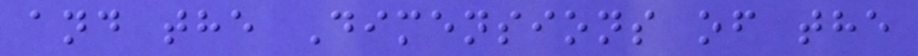and the Dimensions of the
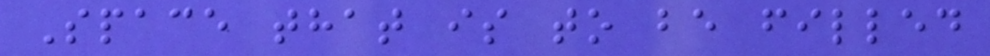Space that is to be filled
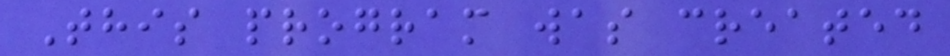This program was created
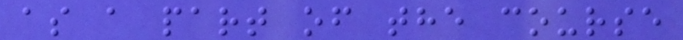as a part of the course
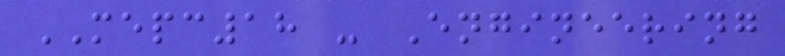MEPC18 - Engineering
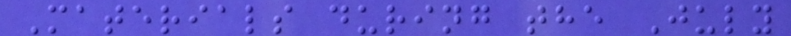Materials during the July
